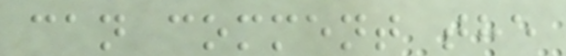can comment the
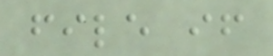file if
